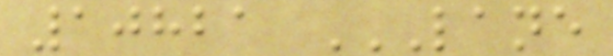10821 LANE
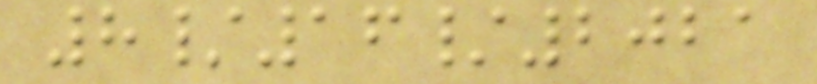8/16/2021
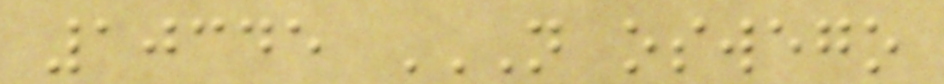10345 N OSWEGO
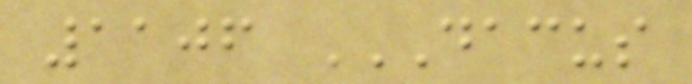1106 DACUS
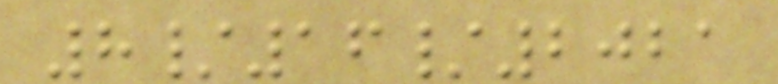8/16/2021
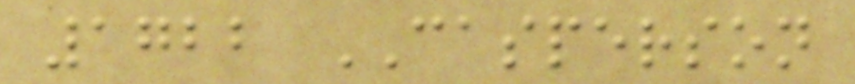1722 CASPERSON
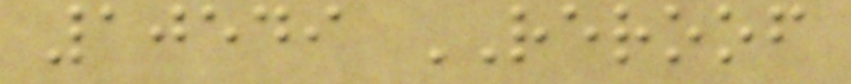10549 REROOF
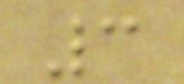3
